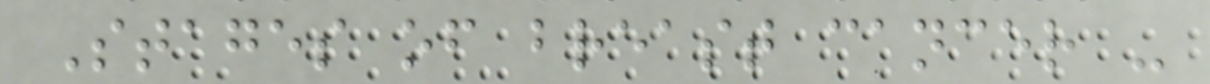Stages of breast cancer -
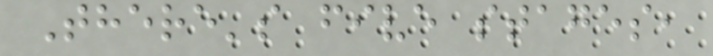There's five stages,
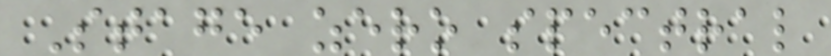Stage zero spectral
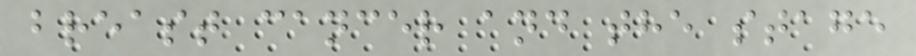breast cancer and the stage
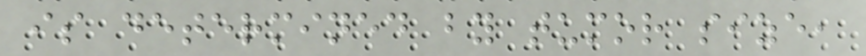is determined by tumor size,
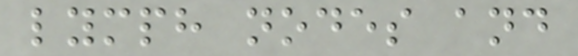lymph nodes and
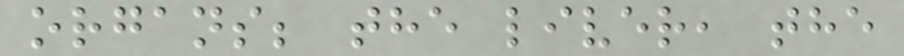organs; the liver, the
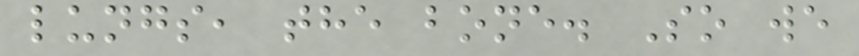lungs, the bone. So we
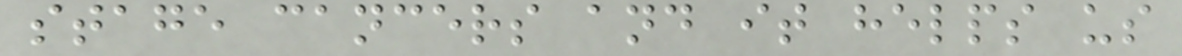stage cancers and it helps us
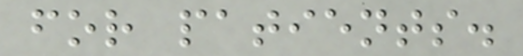for patients.
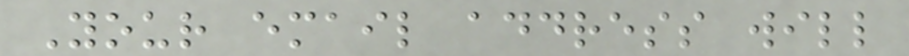Your email address will
